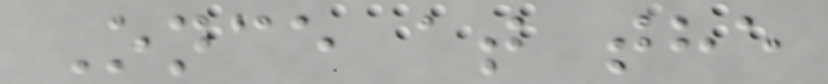Once at the
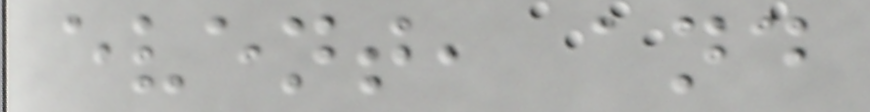event, and
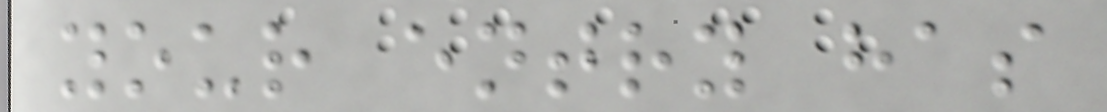your entry has
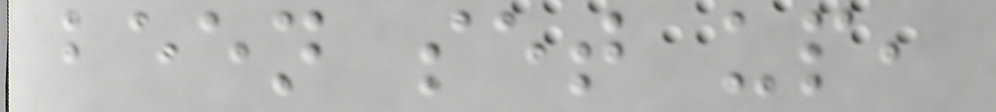been set up,
